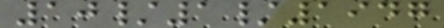10/1/1947
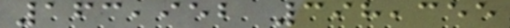163,952 398,355
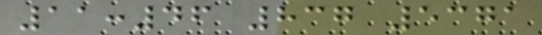11:46 837 5371
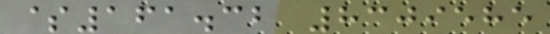$161.32 8309585
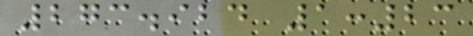273.924 1:23
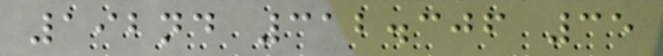192nd 312.306 35
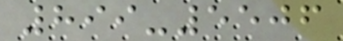899-5506
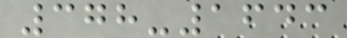378-1643
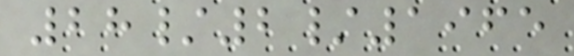28/2/1965
